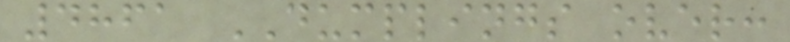4861 DUMPLINGS over:
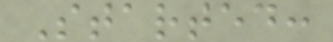Started:
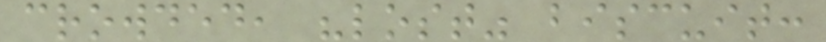crowded, "lost" biscuit:
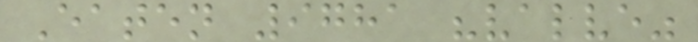Eaten 9781 "valve"
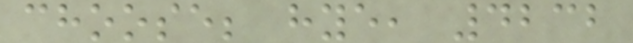choose; hye, 4232
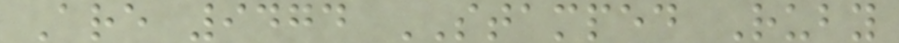Are 9474 STAMPED Ruby
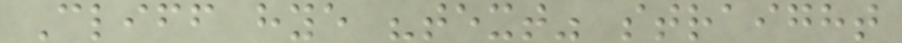Cliff hye "text" straight
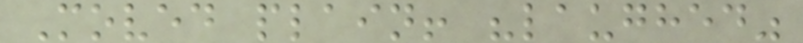Moved plain! "laughed"
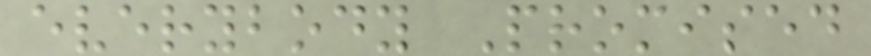everybody Promised
